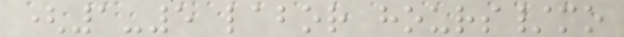(1-5 labor hours/mo
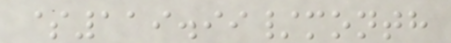$119.99/month
